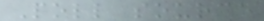Poll source
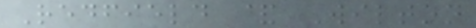Redfield & Wilton
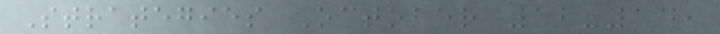Strategies October 12-14,
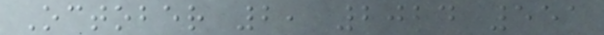October 2, 2024 551
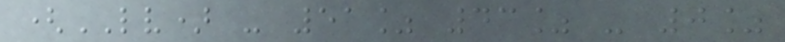(LV) - 51% 43% - 0%
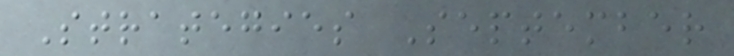Strategies September
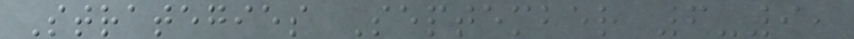Strategies September 6-9,
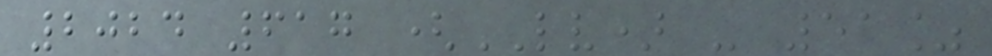2024 617 (LV) - 51%
